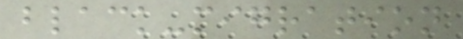black-migration
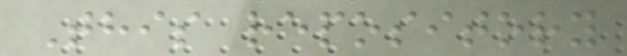This repository
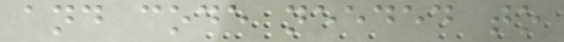and code needed to
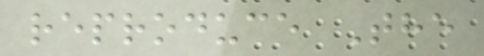reproduce The
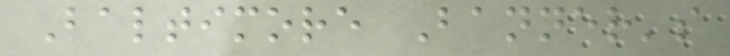Baltimore Banner's
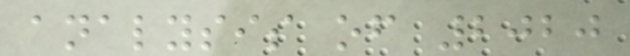analysis of 2020
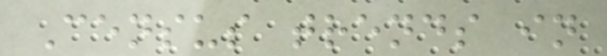Census trends in
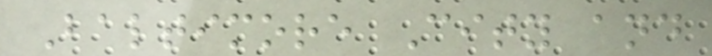Baltimore City and
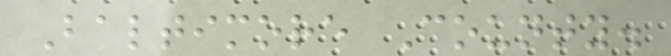Baltimore County.
